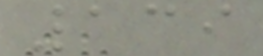139
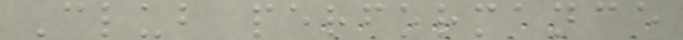Club performance
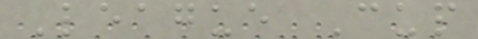League Cup
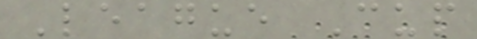League Cup
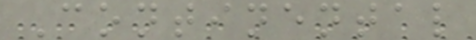Continental
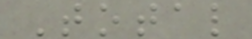Total
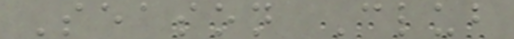Season Club
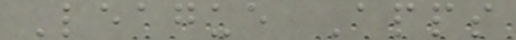League Apps
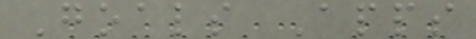Goals Apps
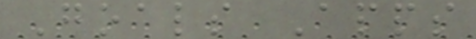Goals Apps
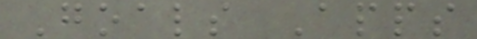Goals Apps
